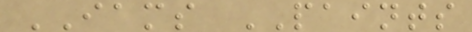IAMS PAINTS
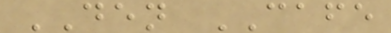DEN CAFE
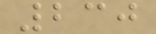230
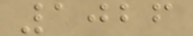1026
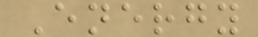Energy
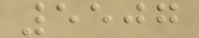5507
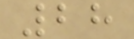28
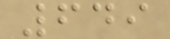649
